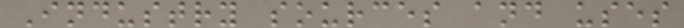Industry sources and uses
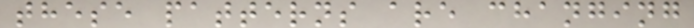these patterns are changing
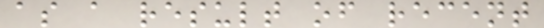as a result of recent
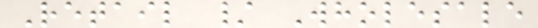Retail / Wholesale
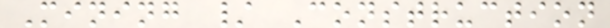Mining / Construction
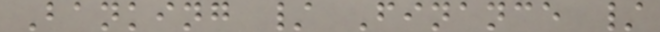Banking / Finance /
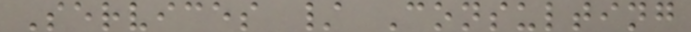Services / Consulting
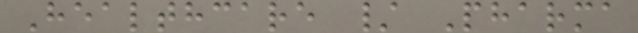Healthcare / Pharma
